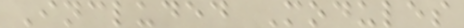Included Modules
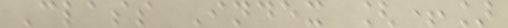Class Index [+]
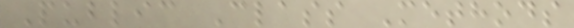Public Class Methods
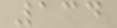134
